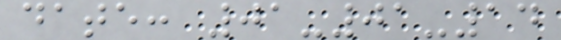date: 01-01-14
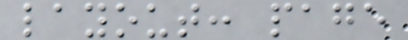layout: page
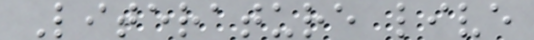Literature live
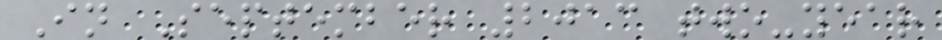In September 2013 two-year
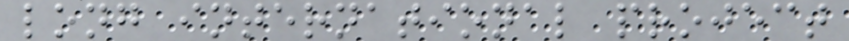long international project
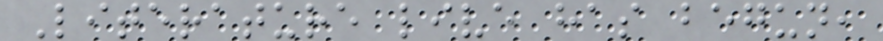Literature live has begun,
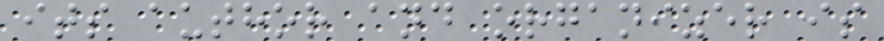its author and organizer is
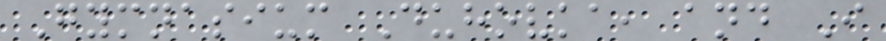Gymnasium Duhovka, and I
